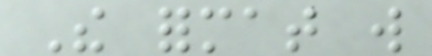The format will
